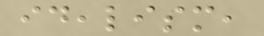idealism,
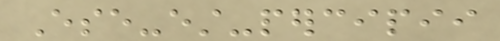Ese-est-percipii
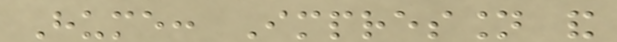Hume: Impression and
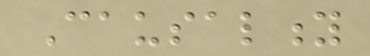Causality
